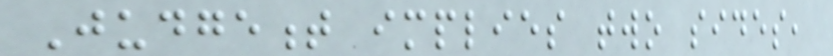Judgement implies two sides,
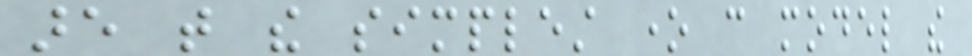are that the simplest one can model the
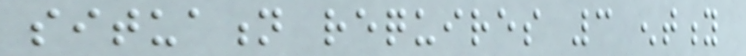situation requires 3 entity
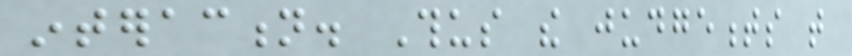interaction. Thus the judgements that
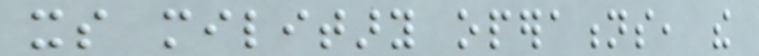its military operations, the
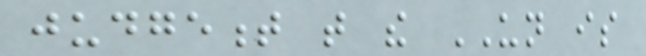judgement that the UN is
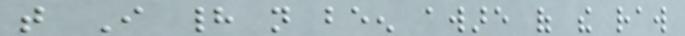that I had not been aware of the raw
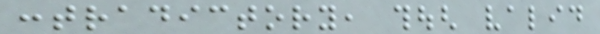contradictory, though valid
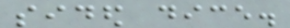sided dice.
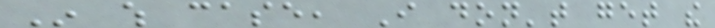In which case, I don't get the
